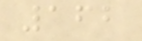162
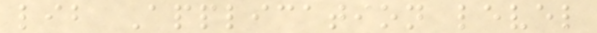lib Application level
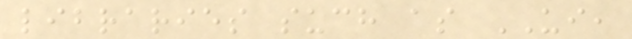libraries such as UI,
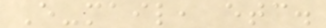E-mail, etc.
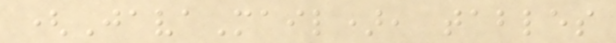(JavaMail), tables
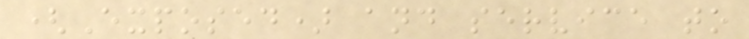(Exposed) and service to
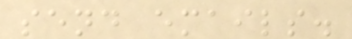send emails.
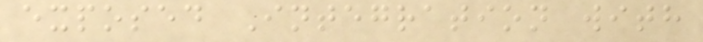exposed Integration with
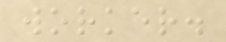worker.
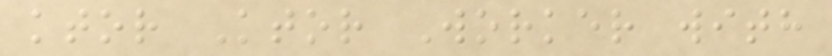ktor Ktor Worker with
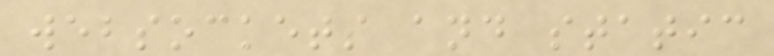websockets and static
